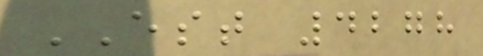EST 4278
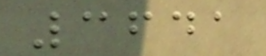3641
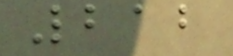212
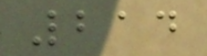214
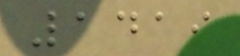1419
